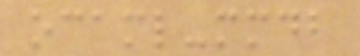ocaml-mmdb
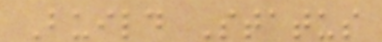Build Status
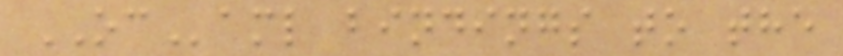OCaml bindings to the
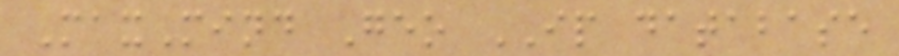MaxMind Geo IP database
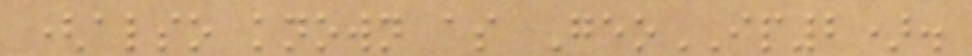(also known as GeoIP2).
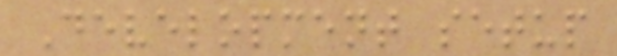Development setup
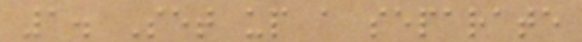1. Set up a separate
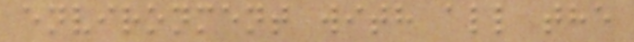environment with all the
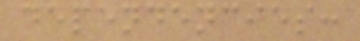dependencies:
